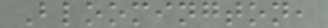Bloomington,
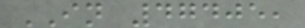IN 47405,
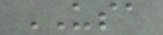USA
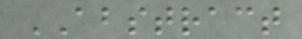ABSTRACT
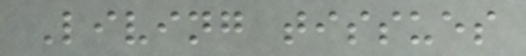Living tissues
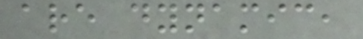are dynamic,
